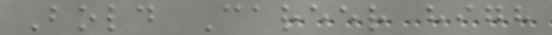Bold Career high
